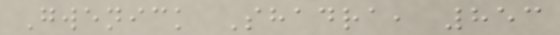Gwenick Shadra, 853
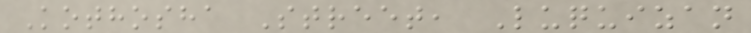Kothosha Street, Luquizan
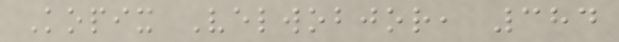Kopix Velwobjor, 384
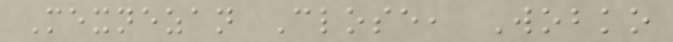Mexnezan Close, Wobko
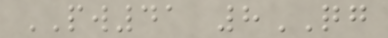PW41 8QG
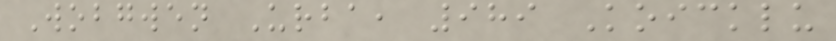Wobgwen Urba, 989 Koicklu
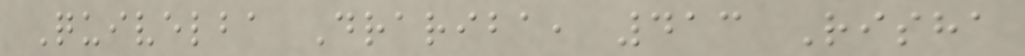Quivelba Drariba, 413 Risha
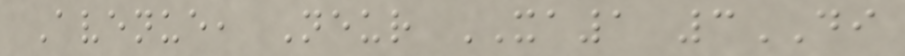Avenue, Neur XA1 3DI
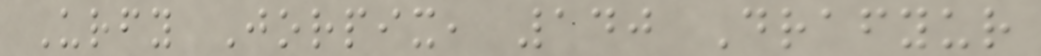Urfy Jorpix, 140 Drafyur
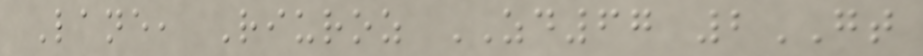Lane, Riuroz ZD67 2GT
